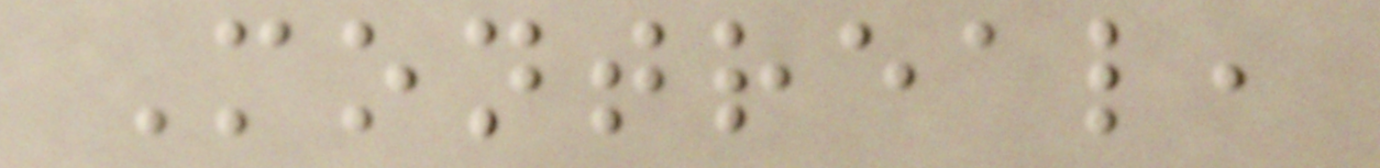Montreal,
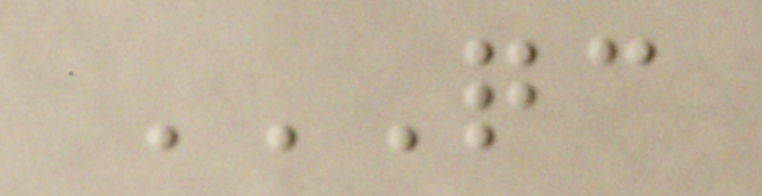QC
